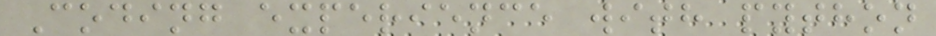Coding experience with python
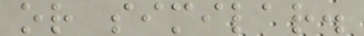or similar.
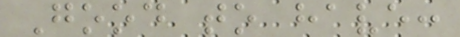Good to have:
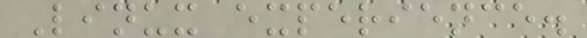Linux experience.
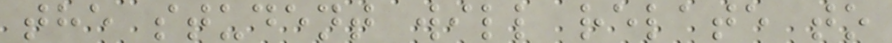the student will relate to
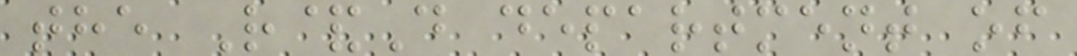the R&D department of
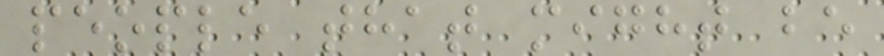people that might be
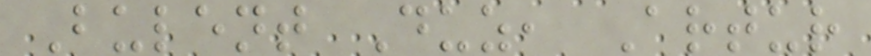Bulent Duz, Artur
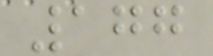177
